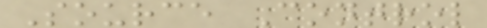Source Control
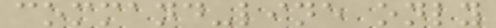command-line only
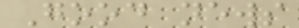Good news
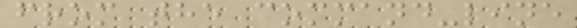from the command-line
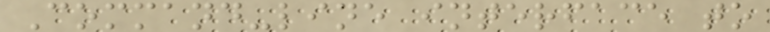Command-line interface to
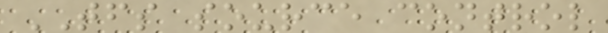TFS source control
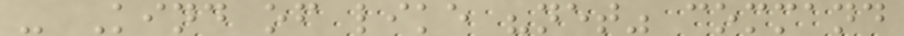- Kind of like "net" command
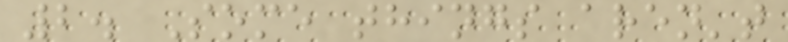2. Some things aren't
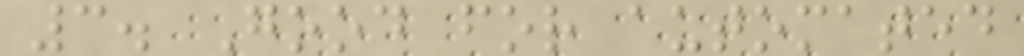3. Good for automated
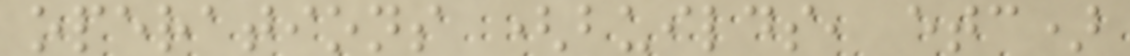operations (builds, etc)
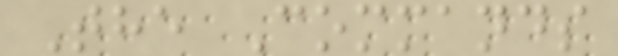The Commands
